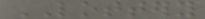LOTTERY
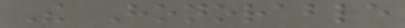The Honorable
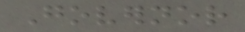Governor
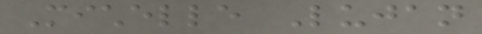Michelle Lujan
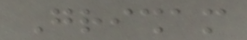Grisham
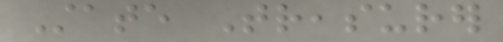State Treasurer
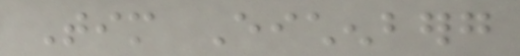Tim Eichenberg
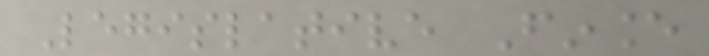Legislative Finance
